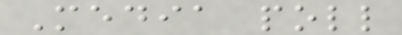Media poll
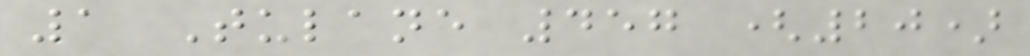1 Tulane 457 (20)
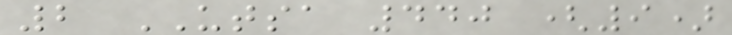2 UTSA 440 (9)
